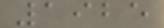1925
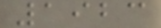1923
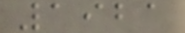1921
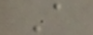A
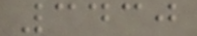3430
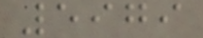5979
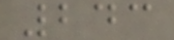243
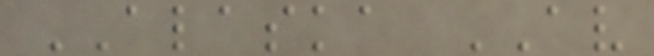ALASKA AV
